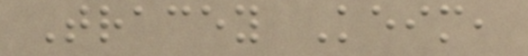Tracey Keim,
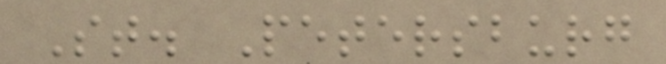St. Petersburg
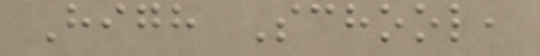High School,
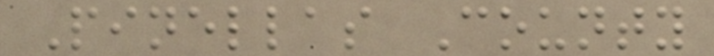Pinellas County
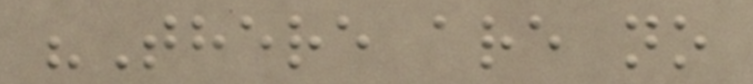"There are no
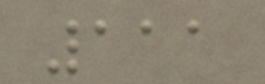111
